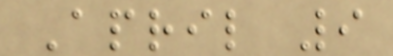April 9
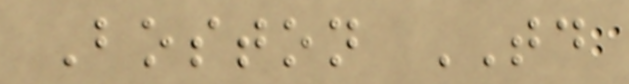Boston TD
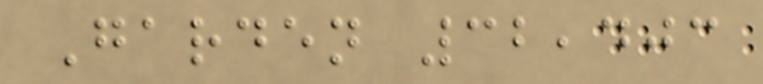Garden 32,403
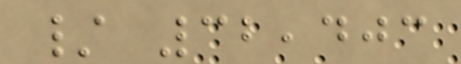/ 32,403
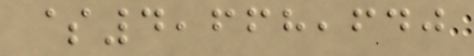$4,668,640
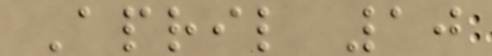April 10
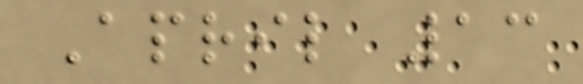April 13
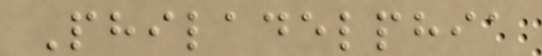Philadelphia
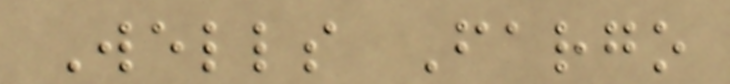Wells Fargo
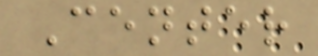Center
